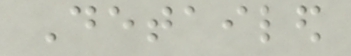Detailed
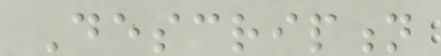Description
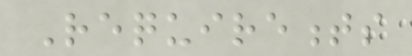Requirements
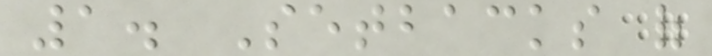1. Setbacks of
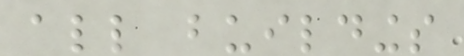all buildings
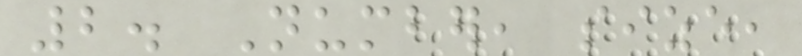2. Number, size,
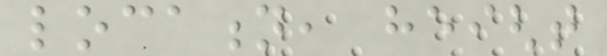location, height
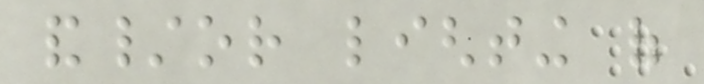and/or lighting of
